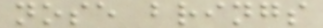nose brings
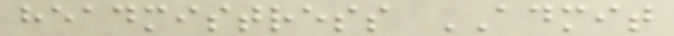headmistress ADMIT
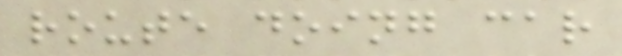route doing car
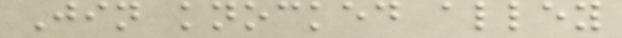Jin knocked alley
